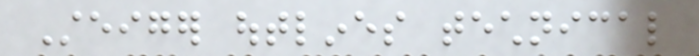Steiger outlines technical
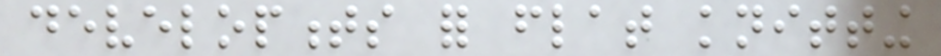developments for flat knitting
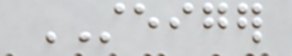STEIGER
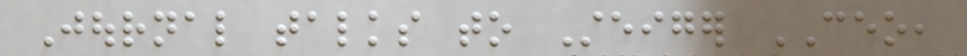Journal talks to Steiger CEO,
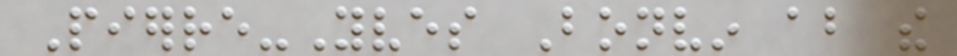Pierre-Yves Bonvin about the
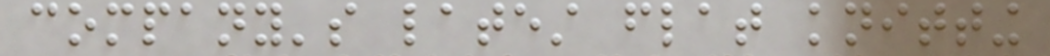company's latest flat knitting
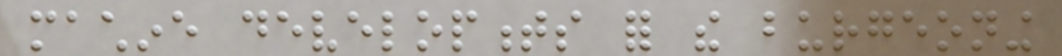machine developments for the burgeoning
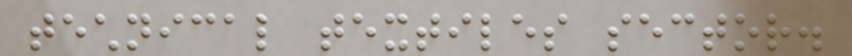technical textiles sector.
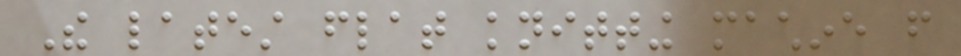The latest flat knitting machine from
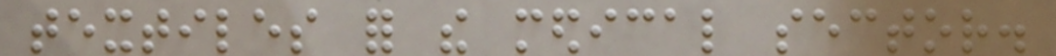textiles for the medical sector.
